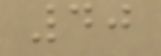40
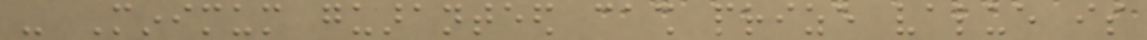- Minimum guaranteed cash prize value is
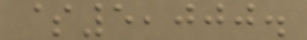$5,000.
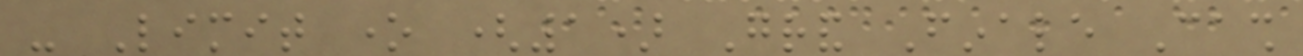- Limit one (1) Grand Finale Cash
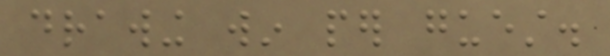drawing win per guest.
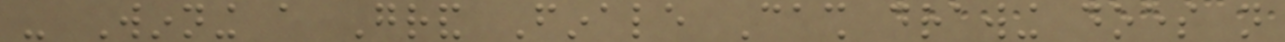- Winning a Grand Finale Cash drawing does not
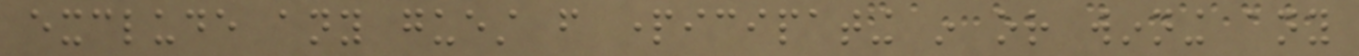exclude any guest from participating in or winning any
